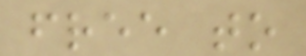free to
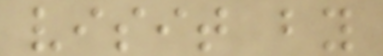visit by
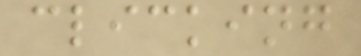clicking
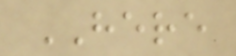HERE
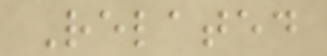Related
